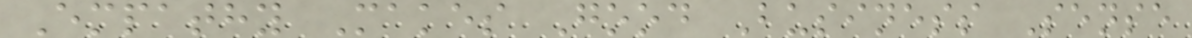Empathy Makes Good Business Sense
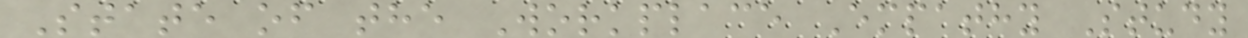State of the Workplace Empathy Study
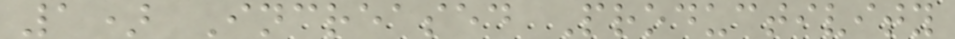1) Increased Productivity
